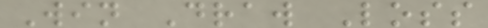Win Draw Loss
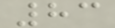83
